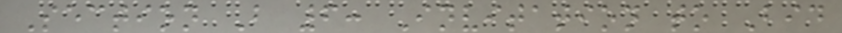Section B 6: Invitation to Bid
